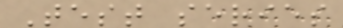Test series
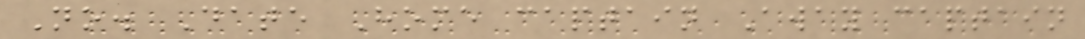No. Date Home captain Away captain
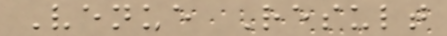Venue Result
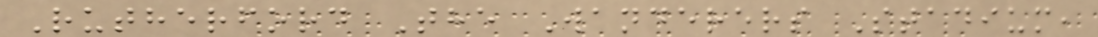Rutherford The Wanderers Stadium,
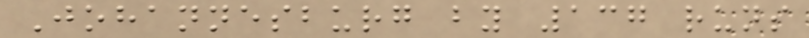Johannesburg by 137 runs
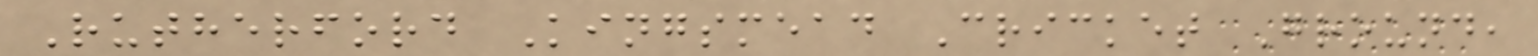Rutherford Kingsmead Cricket Ground,
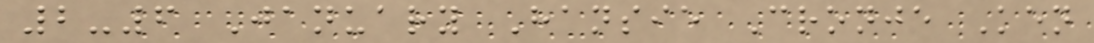2-6 January Hansie Cronje Ken
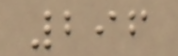296
